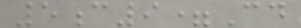5c9=Cd
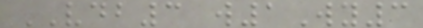VDB3 w1Wy3
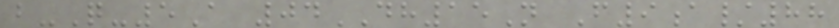b-Q-5A 04DH15N F9a/88
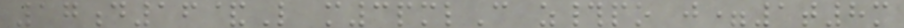17d16&L m3pmlC z#po j=1t8m
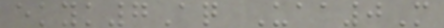ekyk7Aq Uaa0M
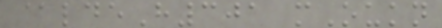@ldeH301 mOukn
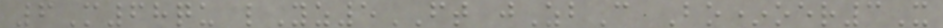6M68qu lYz5FT jZbC Bo*oer3X
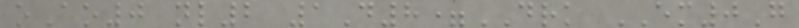oAo0 nl2 1D8=DRK EM0G
